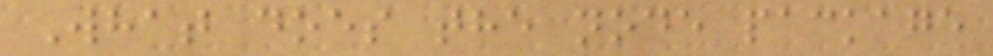What does the node package
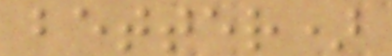better)
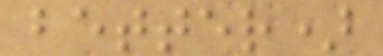better)
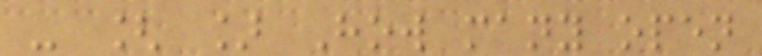- [ ] How many open
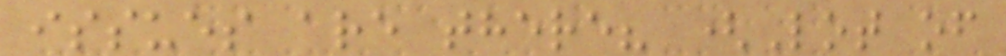issues are there? (Lot of
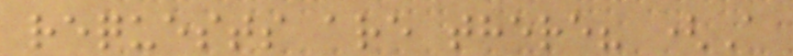requests are there? (A
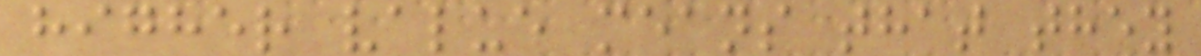higher value means that they
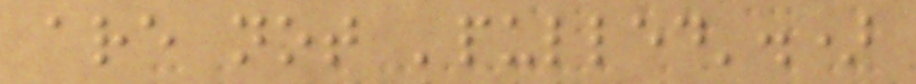are not 'pulled'.)
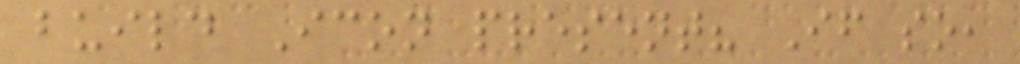build Icon present? If so,
